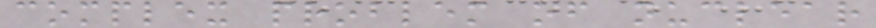complex problem of nuclear
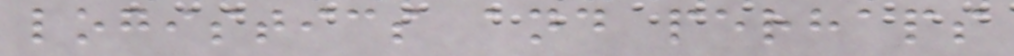logistics and perhaps
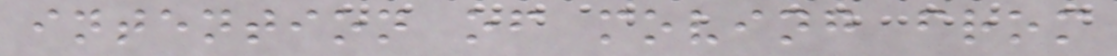intention of moving from
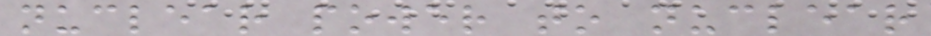nuclear power to nuclear
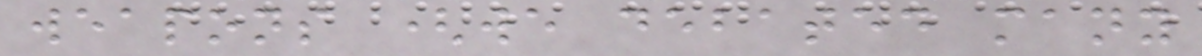weapons (we debated many
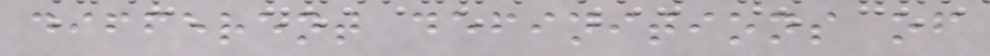different definitions of
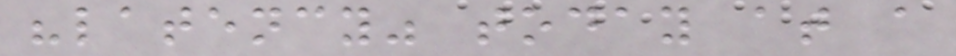"latency" today at a
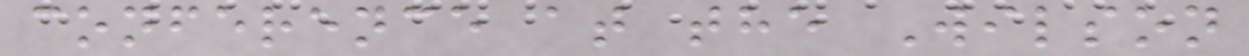conference at the Wilson
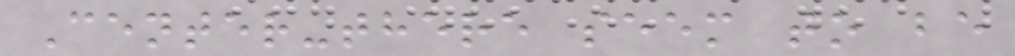Center-there seem to be
